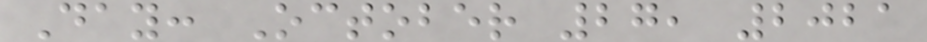Day: October 27, 2021
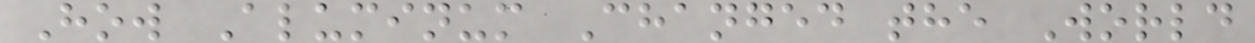How Aluminum Changed the World
